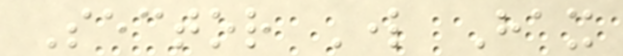Sector Lord Hax
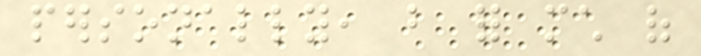personally, but for much of
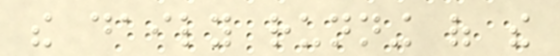the daily running of the
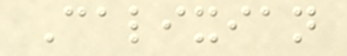Calixian
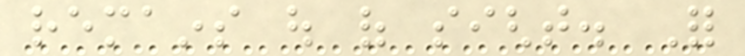remains out of sight. For
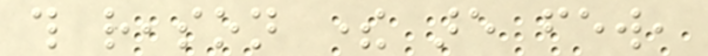this reason there are few,
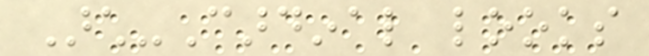Arch-Cardinal looks
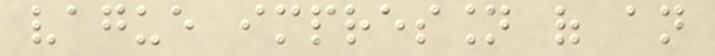vague impression of an
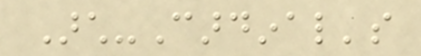Arch-Cardinal's
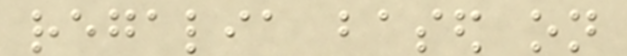regalia based on
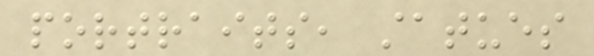portraits, statues
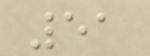51
